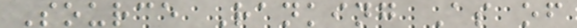Source Ranking As of
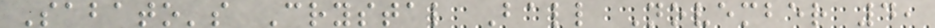Sabato's Crystal Ball November 4,
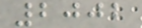2002
